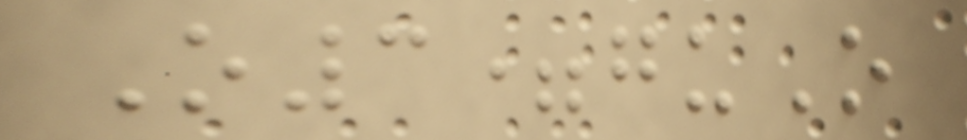O3=guO
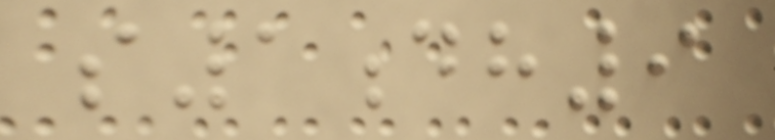s1dh9
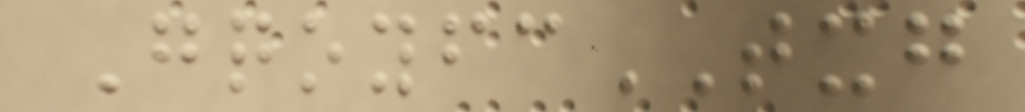GqoyfcTXG
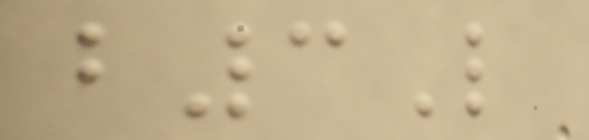b3L
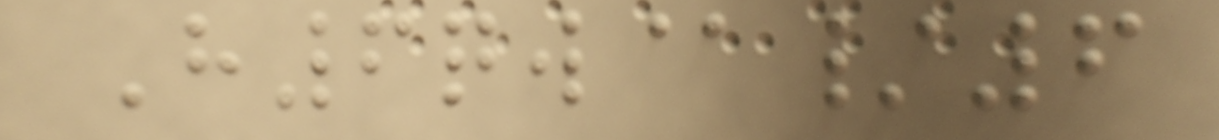H6qw@/6
